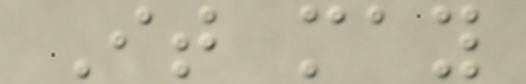It may
